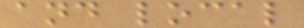and local
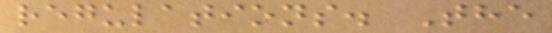regulations. The
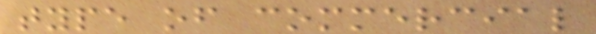type of commercial
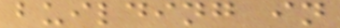building in
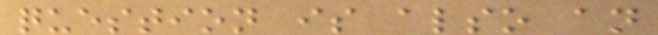question is also an
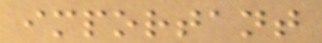important
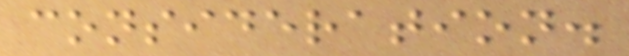consideration.
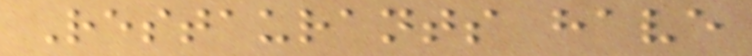Restaurants have
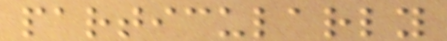particularly
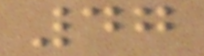47
